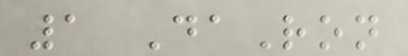1 DaRon
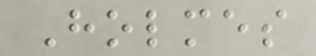Holmes
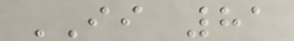II 81
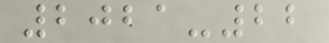2021-22
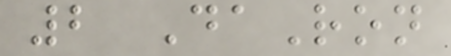2 DaRon
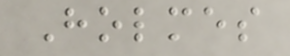Holmes
